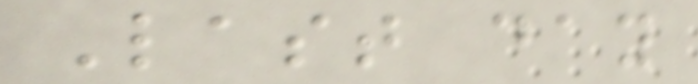Last day
